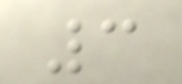3
